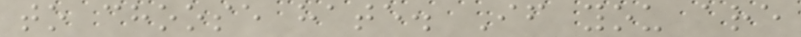to choose hate. If you are
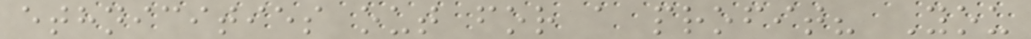ethnicities out for a profit? You
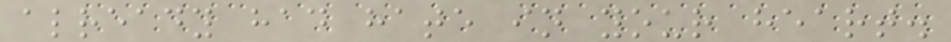already had hate in your heart.
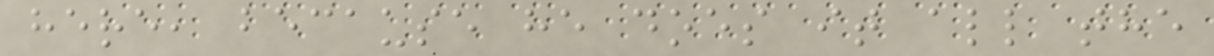here, because he does it all the
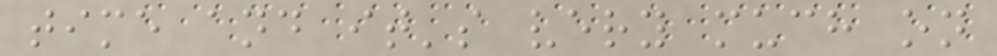time and it's very much on
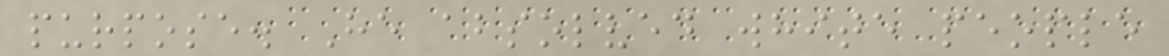purpose. He absolved white people
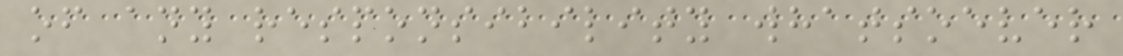of any responsibility whatsoever
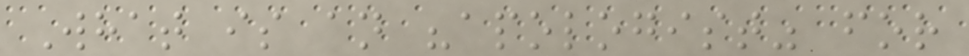What is an "apologist" for
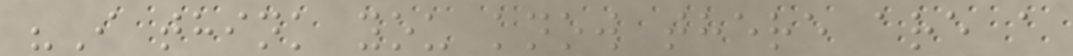"I think you know there are a
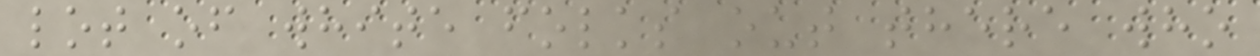lot of white folks out there who
